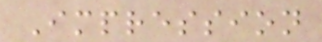Impression
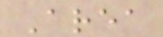Area
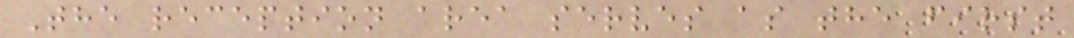The reception area serves as the first
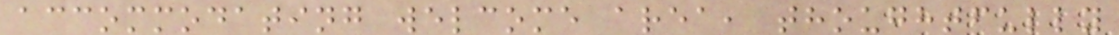accommodating welcome area, thoughtfully
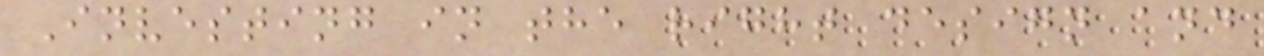Investing in the right design and
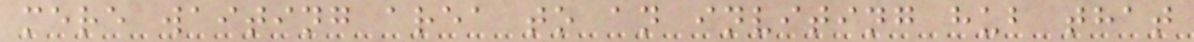mere waiting area to an inviting hub that
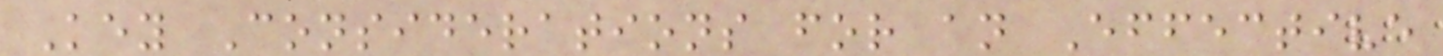Key Considerations for an Effective
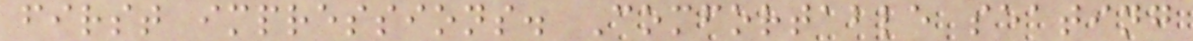first impressions. Comfortable seating
